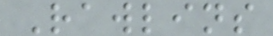Rawlins
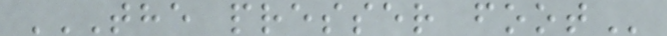THE PRESSER FOOT
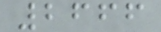2666
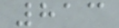813
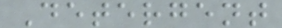Detergent
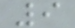9
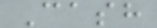Cash
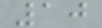10
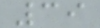39
